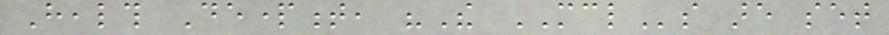Health Department, "The MCLs are set
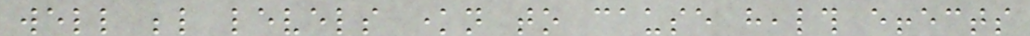well below levels known to cause health effects
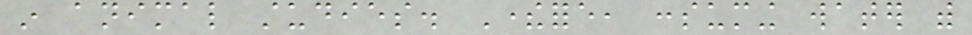in animal studies. Therefore, consuming water with
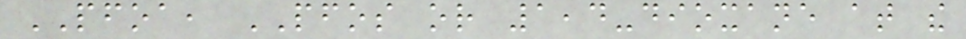PFOA, PFOS or 1,4-dioxane at the
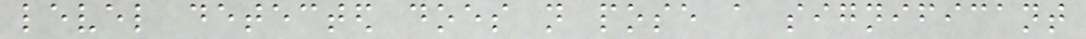level detected does not pose a significant
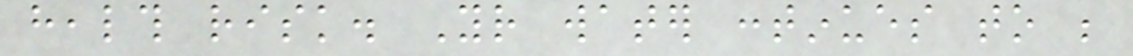health risk. Your water continues to be
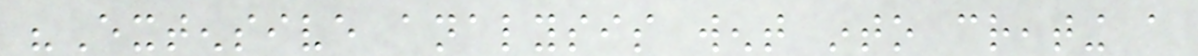"Extensive analysis went into creating a
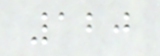120
